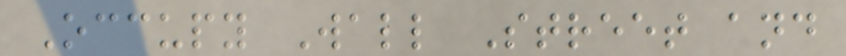Occupy Wall Street and
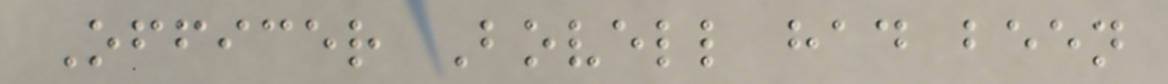Officer Bovell had been
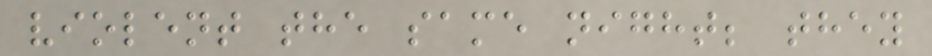violent the same night; they
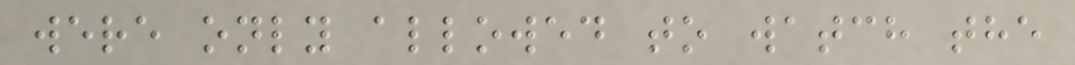were only allowed to watch the
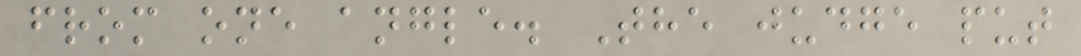from one angle. The judge put
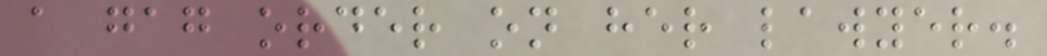a gag order on her lawyer.
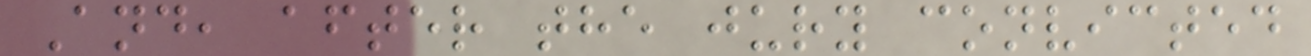And, after the jury convicted
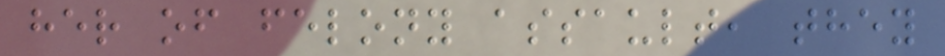her of felony assault, they
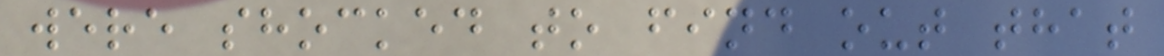were shocked to find out that
